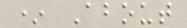* About
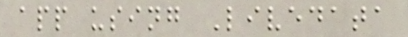app using Livedata
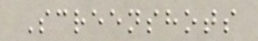Screenshots
